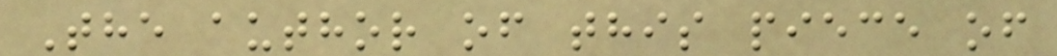The author of this piece of
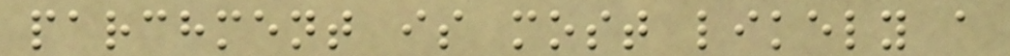parchment is most likely a
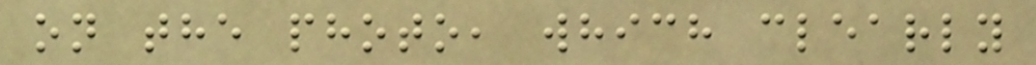on the photo, which clearly
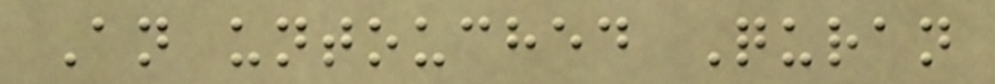An untouched Quran
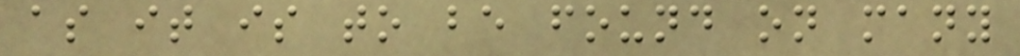as it is to be found on many
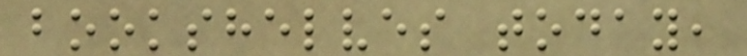bookshelves today,
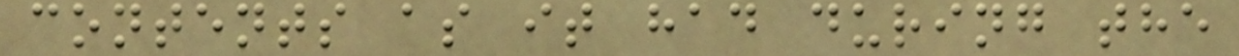contents as it had during the
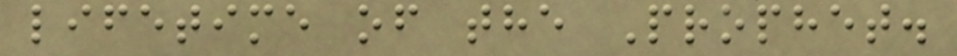lifetime of the Prophet.
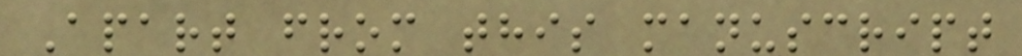Apart from this manuscript
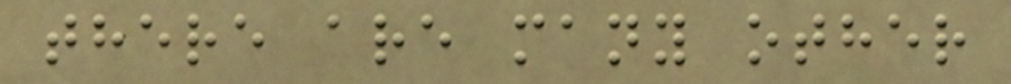there are many other
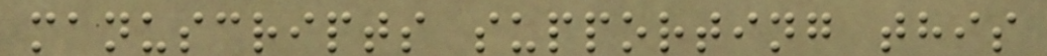manuscripts supporting this
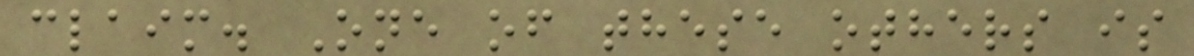claim. One of these others is
